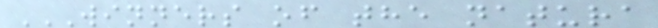WINNERS OF THE NATURA
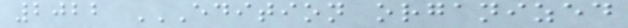2022 EDITION ORGANIZED
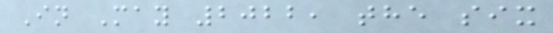In May 2022, the six
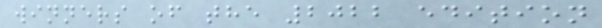winners of the 2022 edition
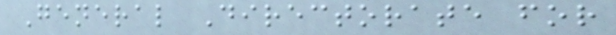General Directorate for
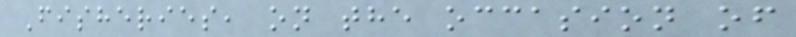Fisheries, on the occasion of
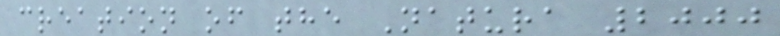creation of the Natura 2000
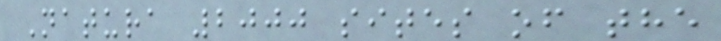Natura 2000 sites of the
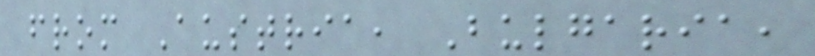from Austria, Bulgaria,
